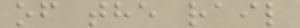of the rail
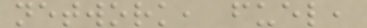network, fuel,
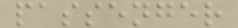passenger
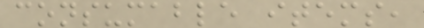consumable items,
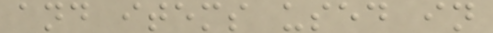and items used in
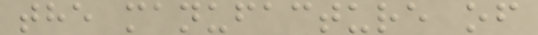the manufacture of
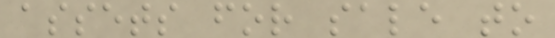assets for sale to
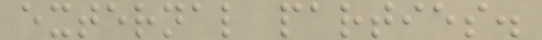external parties.
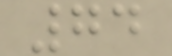74
